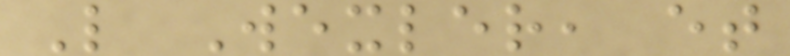L Wexler, et
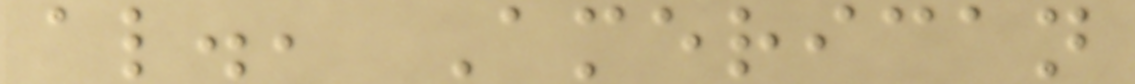al., American
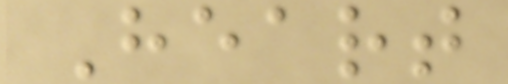Heart
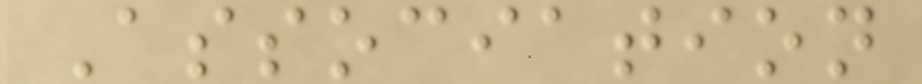Association
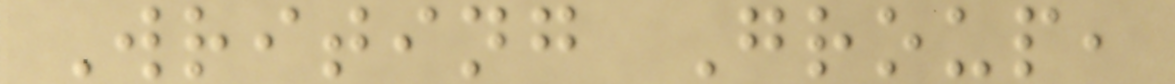Writing Group,
